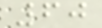60
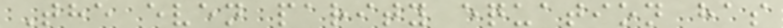The even parity equation has
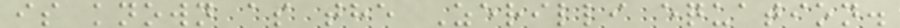is known as the Zerilli equation.
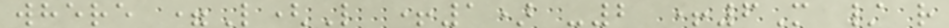where =L(L +1) -2 +6M / r
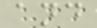and
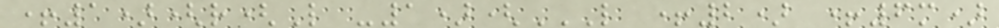+1)(r(L -1)(L +2) +6M)
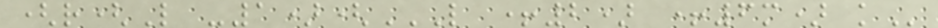(r(L -1)(L +2) +6M) K
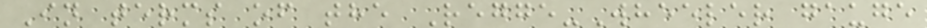In terms of the Regge-Wheeler gauge
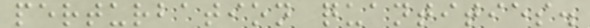perturbation quantities.
